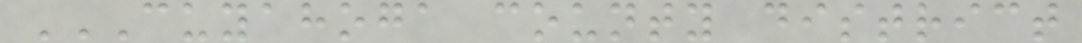CUYAHOGA COUNTY DISTRICT
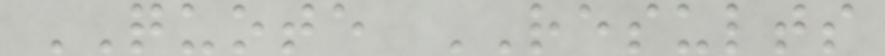QUOTE RESULTS
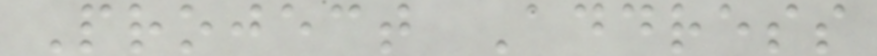Project Address
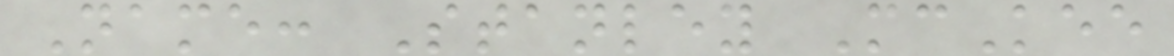Name: Stanley McKee
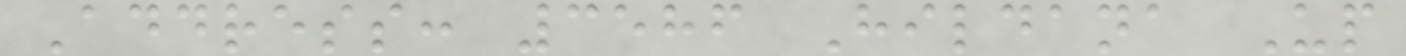Address: 3586 Hildana Up
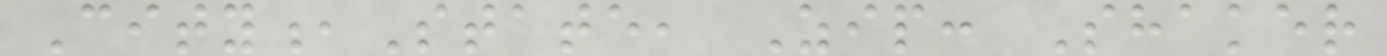City,State, Zip: Shaker
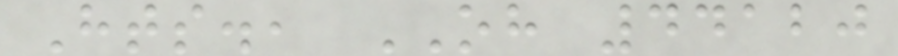Hts., OH 44120
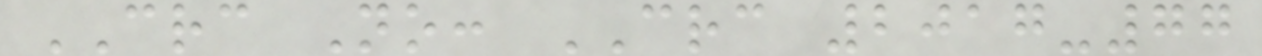CRC No: CRC 2017-77
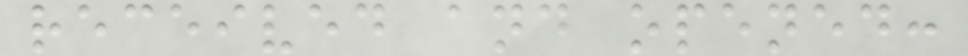received and opened:
